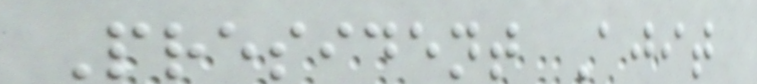President Ajit
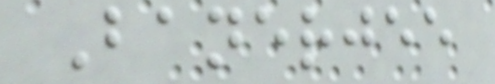Banerjee
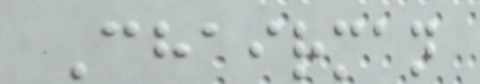Chairman
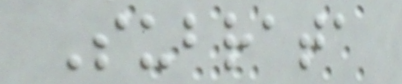Subrata
